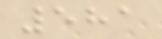581
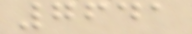7641
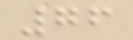76
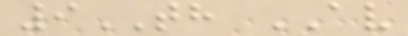9TH AV
